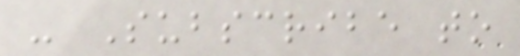- Subscribe to
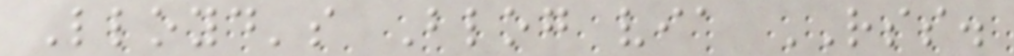Lloyd's Blog via RSS.
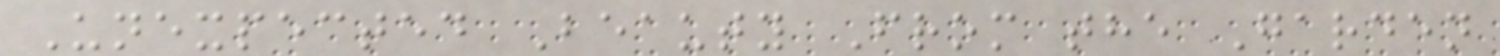Unexpected Beauty From the Garden
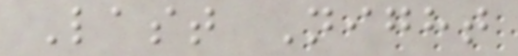Last Night
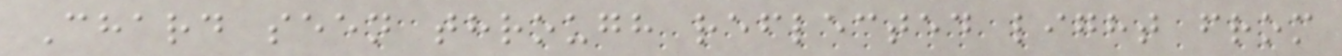Chard seen through reflected light from
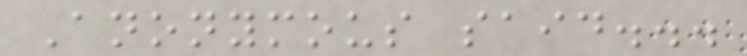Anonymous said...
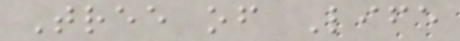Tree of Life
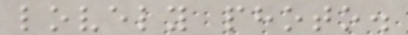lovely photo.
